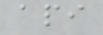api
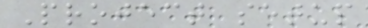Project setup
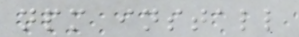npm install
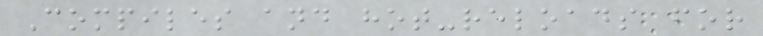Compiles and hot-reloads for
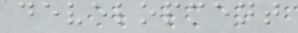development
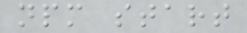npm start
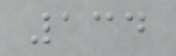134
